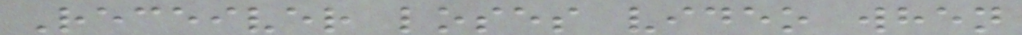Receiver loses video when
